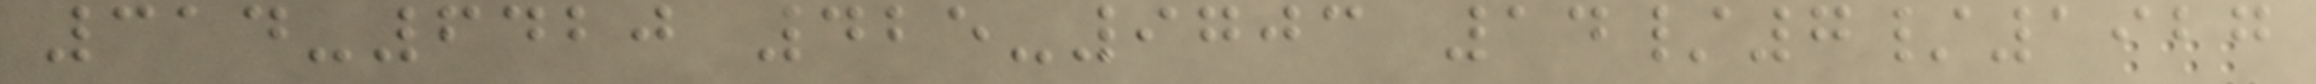314-6420 425-9703 14/7/1927
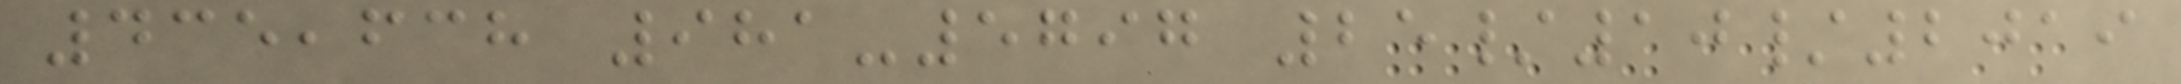435,638 981-5797 25/10/2019
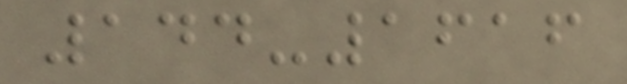144-1616
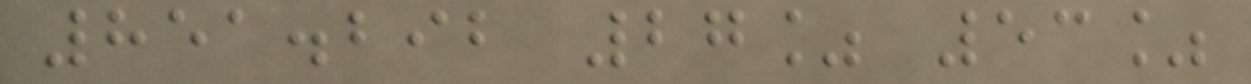851.292 27% 53%
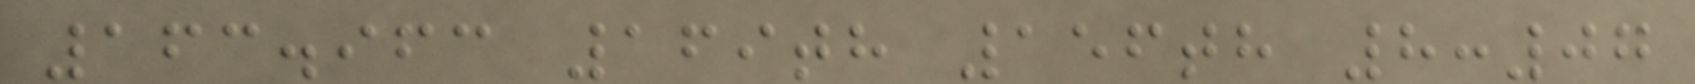163.963 169th 156th 8:07
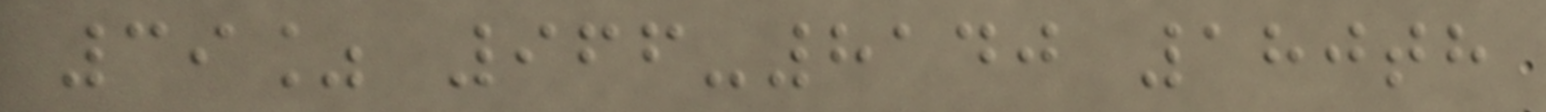39% 966-8140 180th
